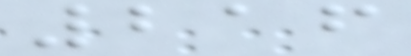216
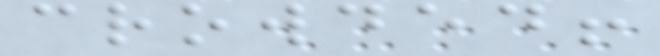crowded!
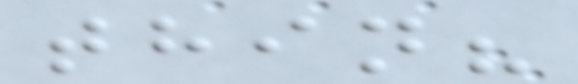thin?
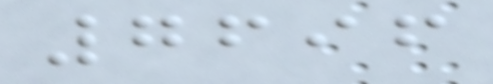7696
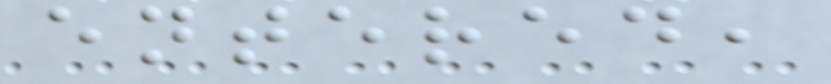entered,
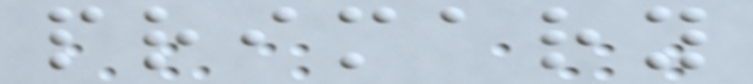primary
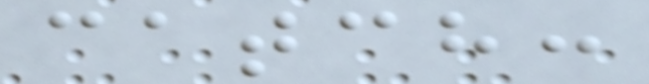catch:
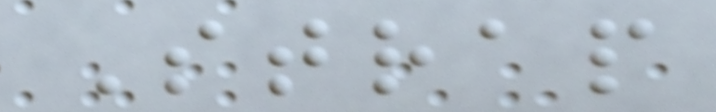Strap
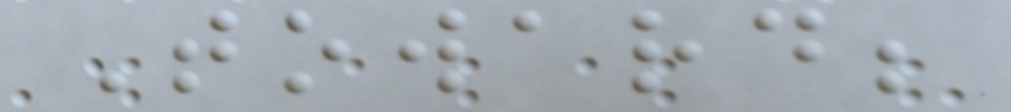Toward;
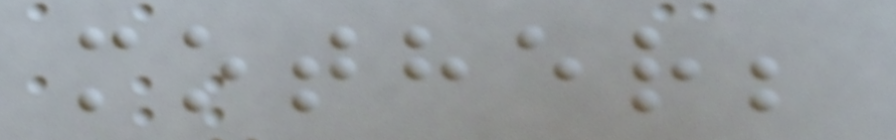mother;
